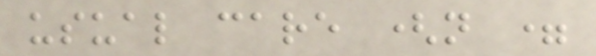usual care (n =
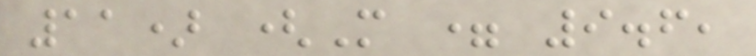11) (M = 9.6,
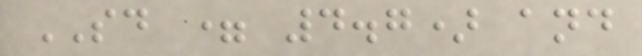SD = 4.7) and
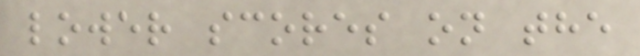lower scores on the
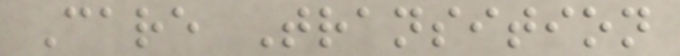Care Transition
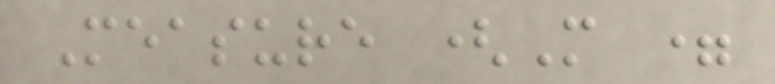Measure (M =
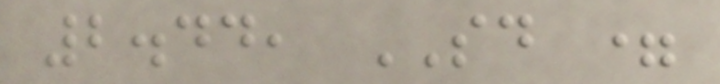2.44, SD =
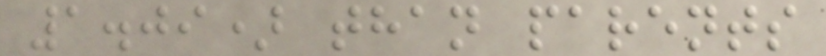1.09) than parents
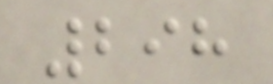298
